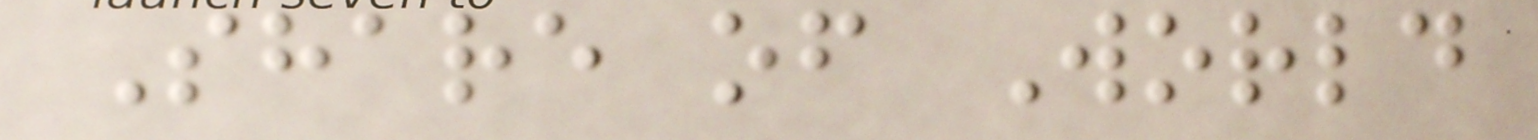Share of World
